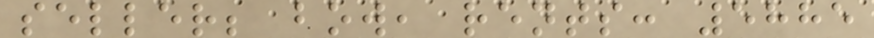seller; bow, rents: 5885
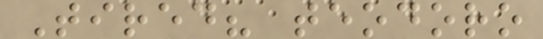Tired? teodoro
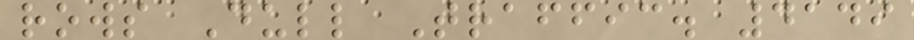rows Dull Traffic. 4149
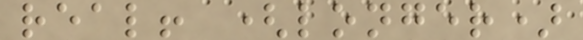real! (longer)
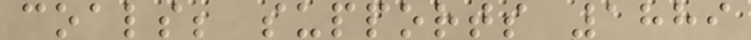coals; supports 1889
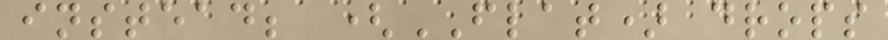instead; (FLAT) drops
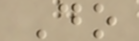Do
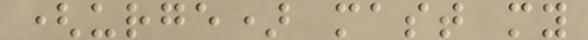(urge) mast my
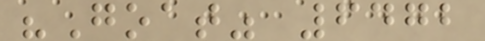"Goat" 6472
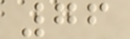76
